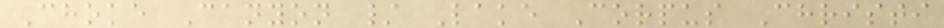Choke Canyon / Lake Corpus Christi
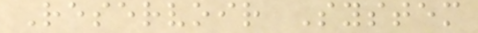Reservoir System
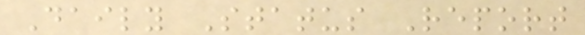Daily Status Report
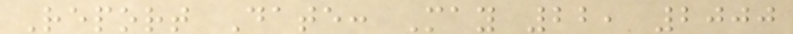Report Date: May 22, 2000
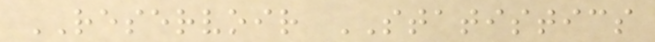RESERVOIR STATISTICS
